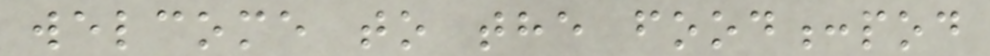welcome to the food:pod
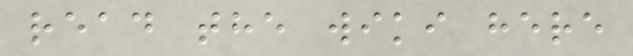read the wiki here
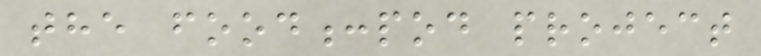the food:pod project
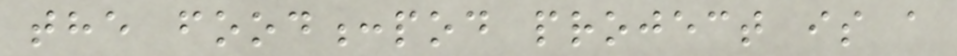the food:pod project is a
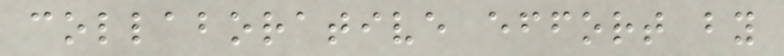collaborative effort by
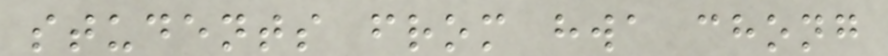students from hwa chong
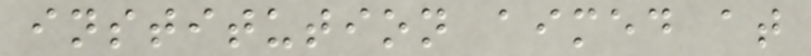institution aimed at
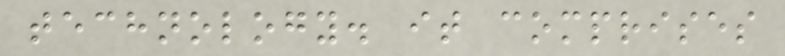technology. it comprises
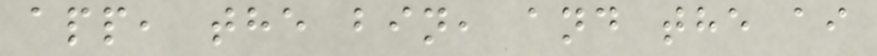app, the bin, and the ai
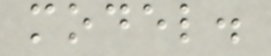model.
